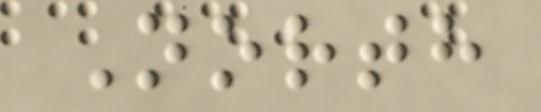North
